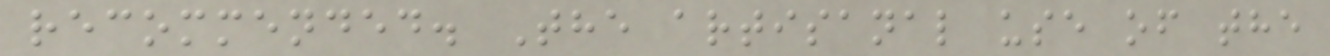recommended. The artisanal use of the
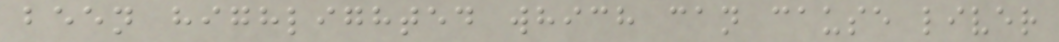been highlighted which can cause liver
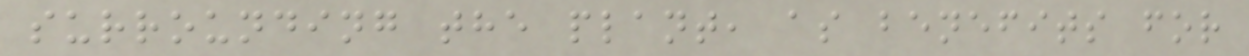surrounding the plant, as benefits for
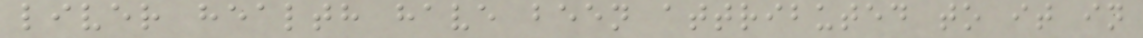liver health have been attributed to it in
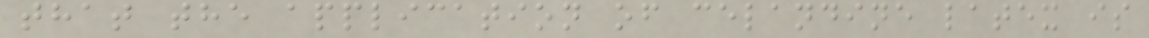that the application of celandine latex is
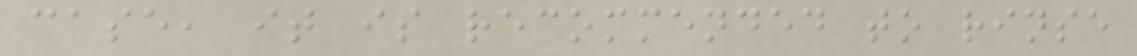case, it is recommended to rinse
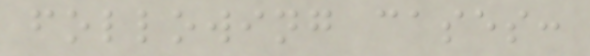following cases:
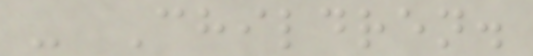- Children.
